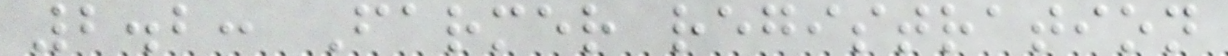2.2: Farmer registration
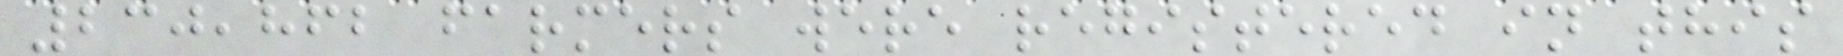230,862 farmers were registered in this
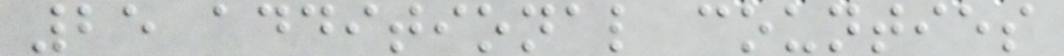25 additional counties
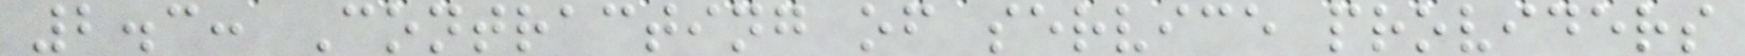2.3: Contracting of service providers
